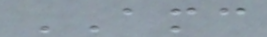AMC
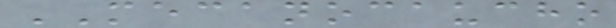MECANOCAUCHO
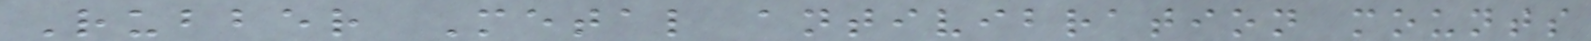Rubber Metal antivibration mounts
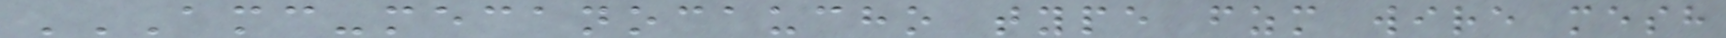AMC-MECANOCAUCHO TYPE FZM WIRE MESH
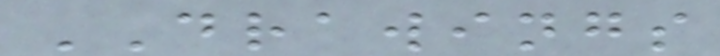DRAWINGS
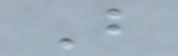B
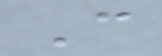C
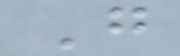G
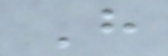H
